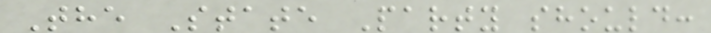The State Party should:
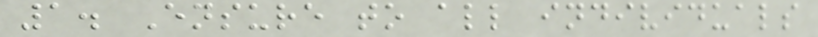1. Ensure to all individuals
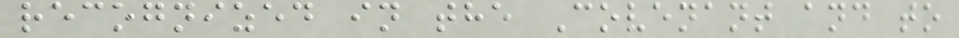recognized in the Covenant and to
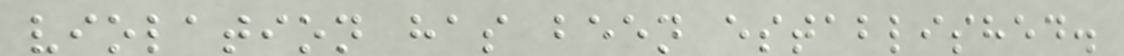violation has been established.
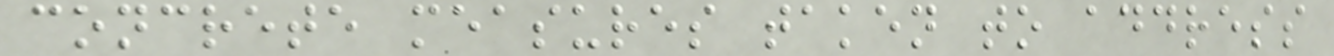concrete measures taken to address
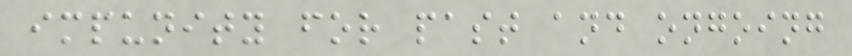impunity for past and ongoing
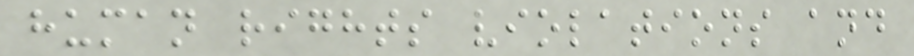human rights violations and
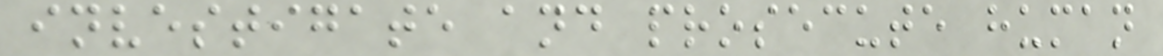investigate and prosecute human
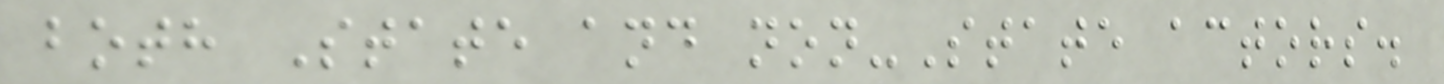both State and non-State actors.
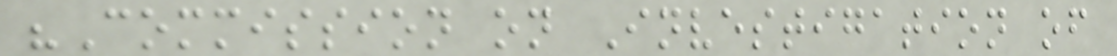"Commission on Investigation of
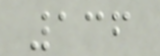136
